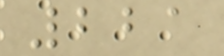221
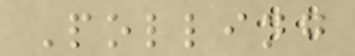Polling
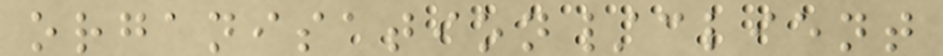organisation/client
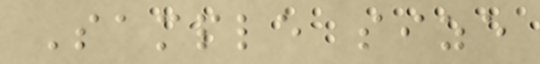Sample size
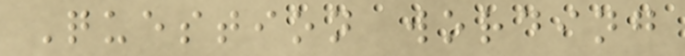Question wording
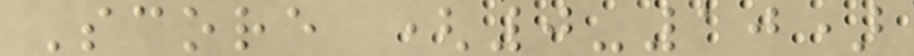Score (0-10)
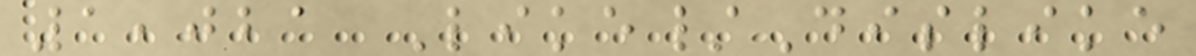1,021 Like/Dislike
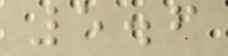5.6
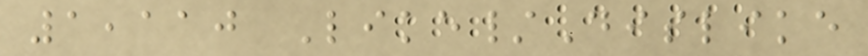1,110 Like/Dislike
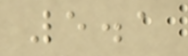5.1
